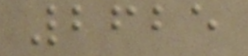2625
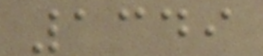1349
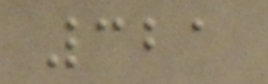321
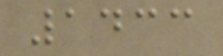1433
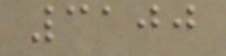3100
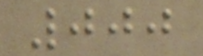000
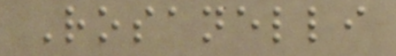Rosanelli
